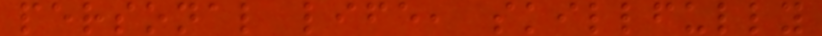personal life, skillfully
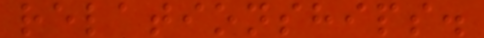relationships.
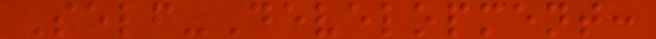Self-Development:
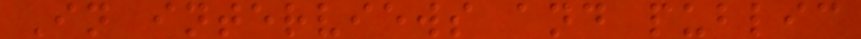In interviews and public
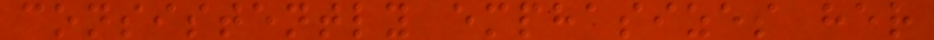consistently emphasizes her
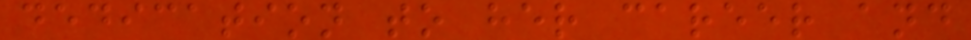dedication to her career and
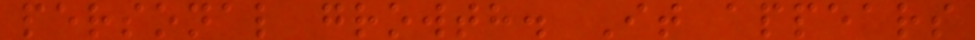personal growth. It appears
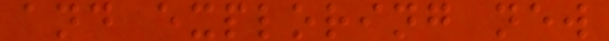and exploring new
